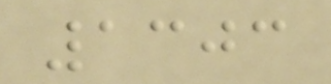1303
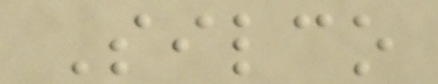Silco
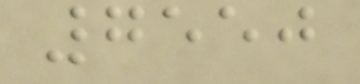7550
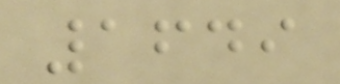1649
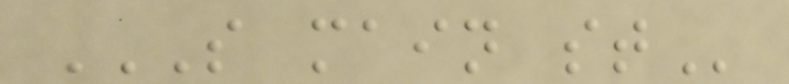S MAIN ST
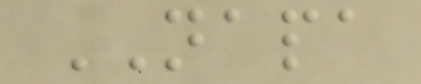NAPA
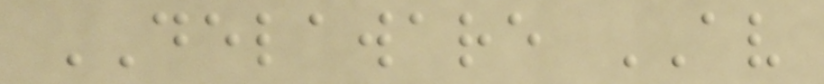DELAWARE AV
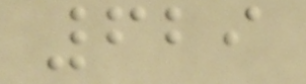629
